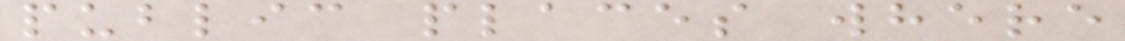public places where
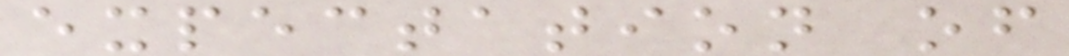expectation of
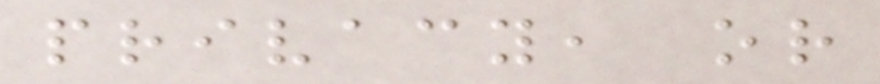privacy, or
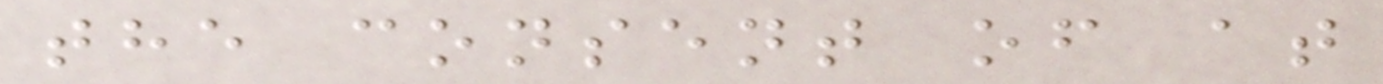the consent of at
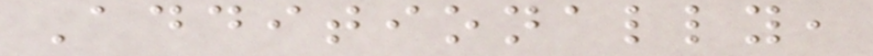Additionally,
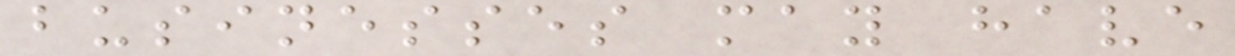businesses may have
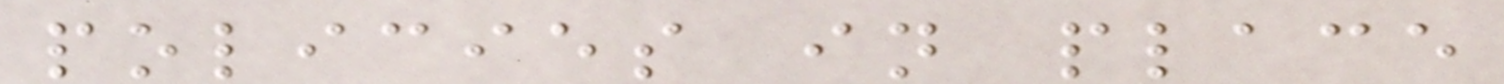policies in place
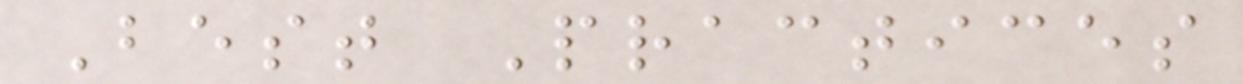Best Practices
